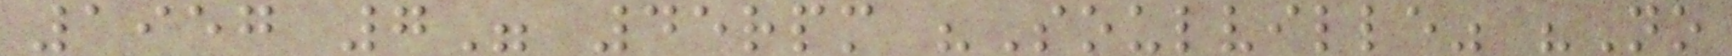1957 7" 45rpm "Soulville" "No
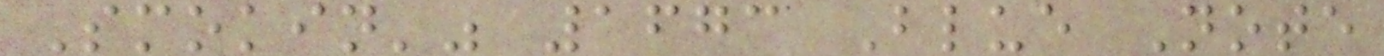Smokin'" 1673 Blue Note
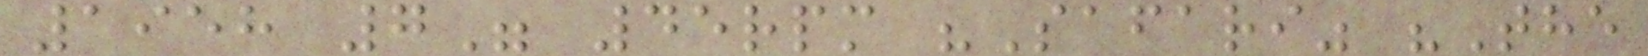1958 7" 45rpm "Safari" "The
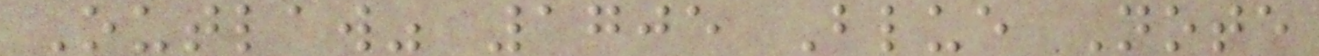Outlaw" 1705 Blue Note
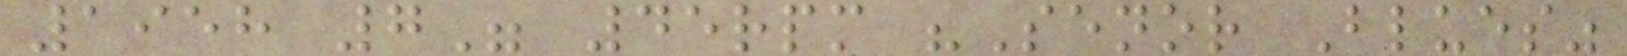1958 7" 45rpm "Senor Blues"
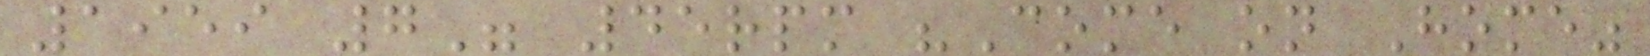1959 7" 45rpm "Come on Home"
